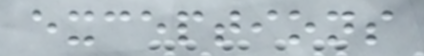exceptions
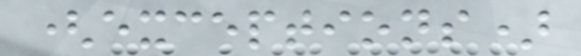(exceptions)
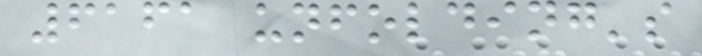6161 unfolding's
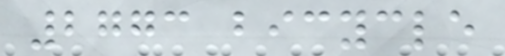2773 bicycle
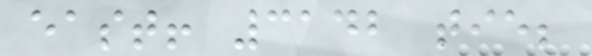east! 3142 tie;
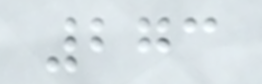273
